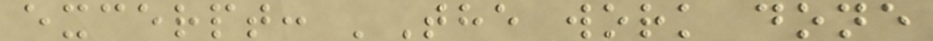excerpt: 'The work done
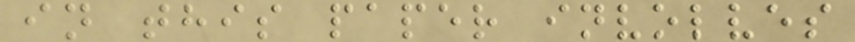in this paper involves
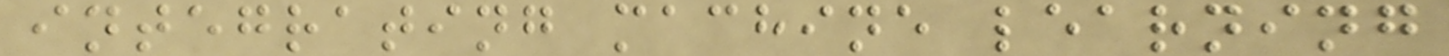integrating machine learning
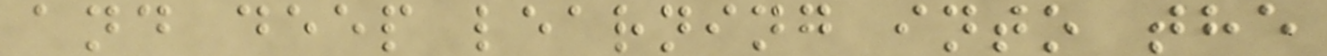and deep learning into the
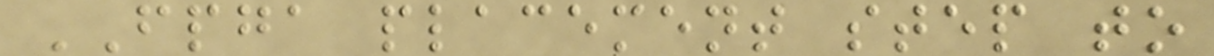FPGA placement step to
